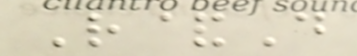R&D
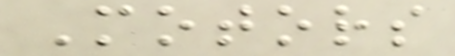Motors
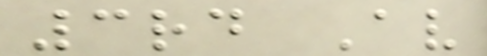3rd Av
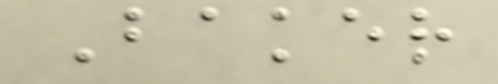Baker
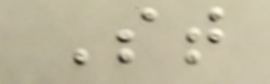St
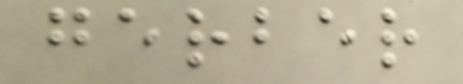gerber
